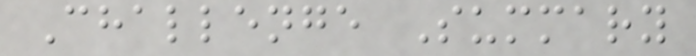Challenge Summary
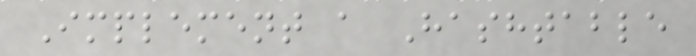Implement a Hashtable
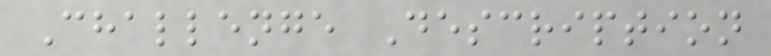Challenge Description
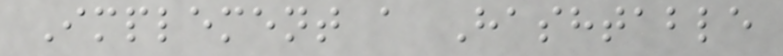Implement a Hashtable
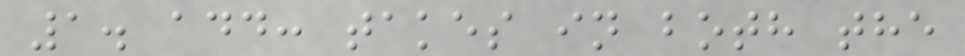1. add: takes in both the
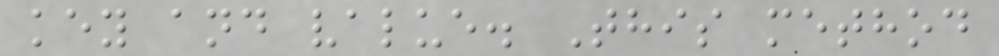key and value. This method
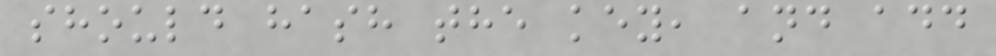should hash the key, and add
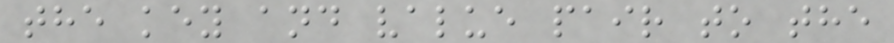the key and value pair to the
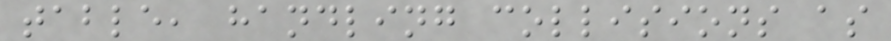table, handling collisions as
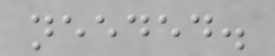needed.
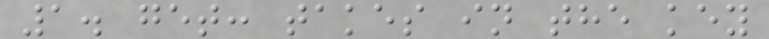1. get: takes in the key
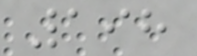198
